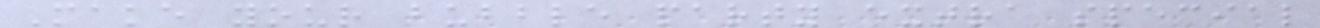Make your bubble party extra special
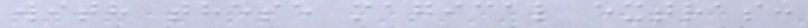with these magical extras:
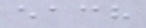each
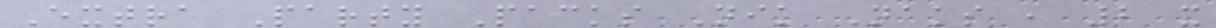Extra Party Packs Nik Naks , 2 x
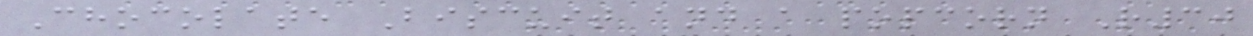Chocolate Biscuit and a popcorn R30
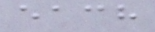each
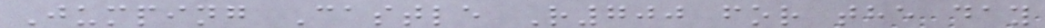Jumping Castle R700 for the day
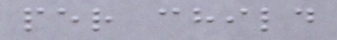per child
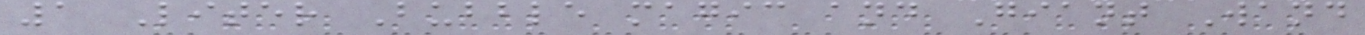1 Liter Bubble magic and Giant Wand
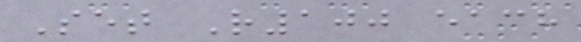Set R100 each
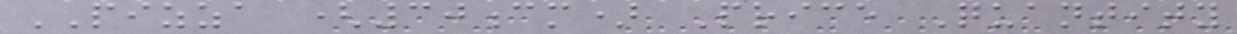PIZZA (30cm) Price Quantity
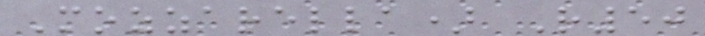Mozzarella) R50
